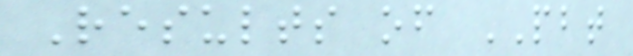Results of PBT
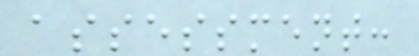assessment:
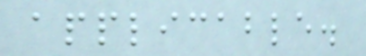applicable.
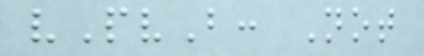vPvB: Not
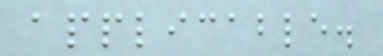applicable.
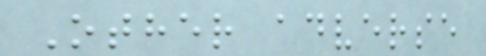Other adverse
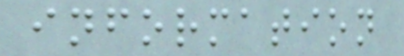information
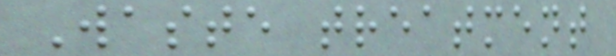Waste treatment
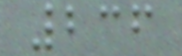236
